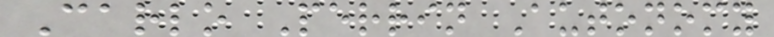Carlo Perrin Autonomy
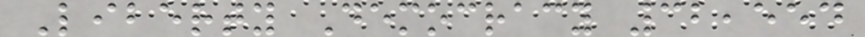Liberty Democracy 32,554
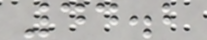44.2
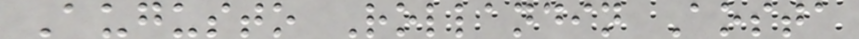Augusto Rollandin Aosta
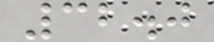32.0
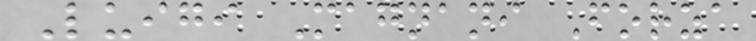Luigi Magnani Forza
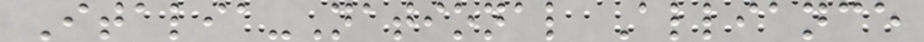Italia-National Alliance
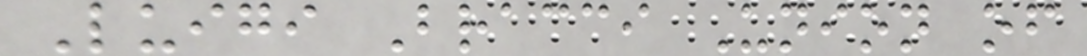Luigi Bracci Union of
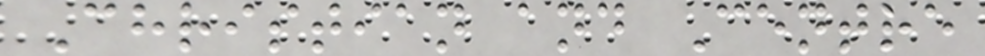Christian and Centre
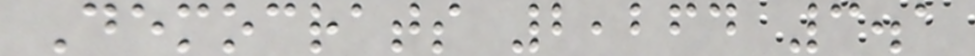Democrats 2,264 3.1
